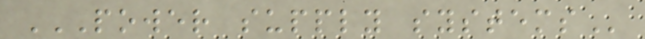POWER SUPPLY SYSTEMS
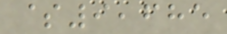$9,685
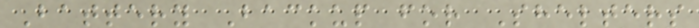Battery Backup for Shelters
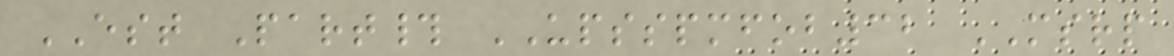EST Part# UPSSPMFOB32 MSRP
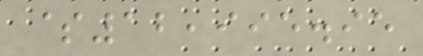$12,995.95
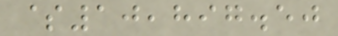$10,897.50
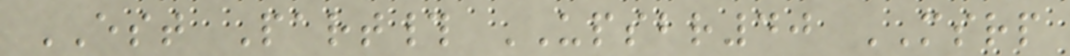EST Part# UPSBR40 MSRP
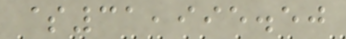$31,995.50
